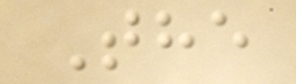The
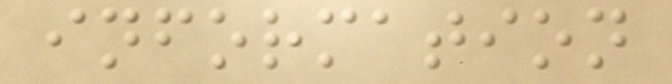information
